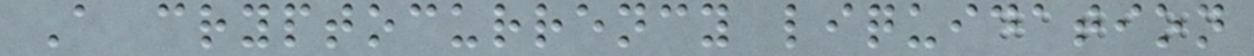A cryptocurrency liquidation
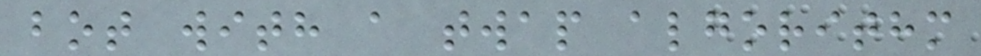bot with a twap algorithm
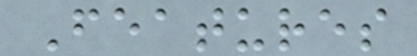Features
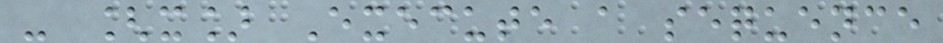- [x] Execute a sequence
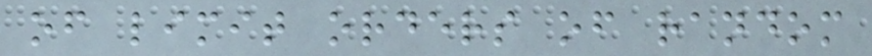of limit orders of random
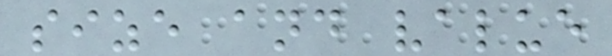size and value
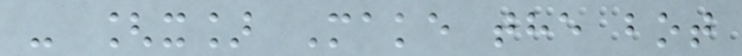- [x] Make the bot
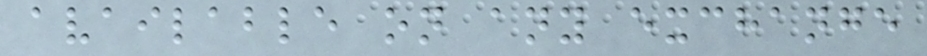available on any exchange
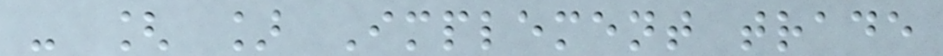- [ ] Implement trade
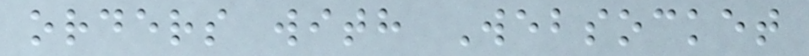orders with Websocket
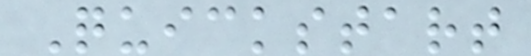Quickstart
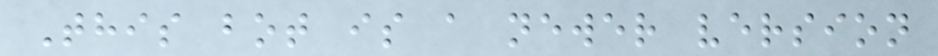This bot is a newer version
